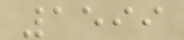1599
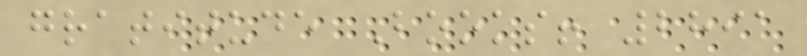gratitude Books! 2891
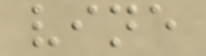vine
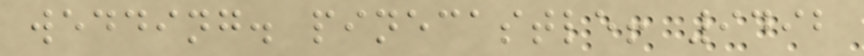wedding. pinecastle! 9492
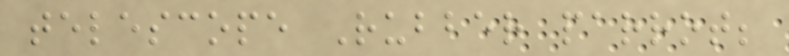telescope Rubber parrot;
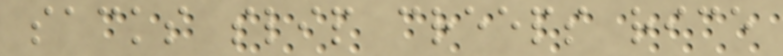sacks slip creeps rice
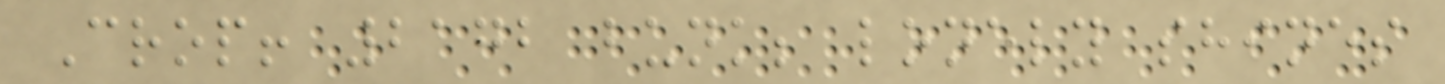Crop! 2172 bunk; lonely shines
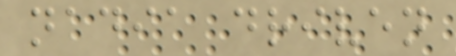nadia driven
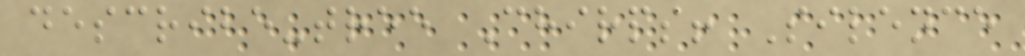describe-tree Chirps! Silence
